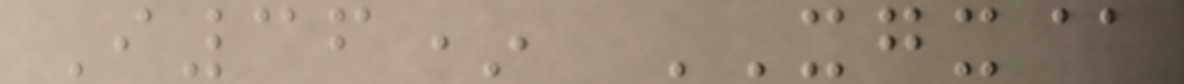I36* XGX@
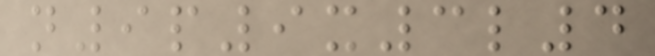n9p9x3l4
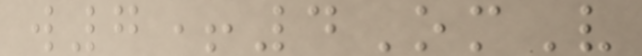w7+4OmV
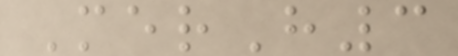MerH3
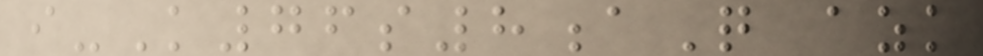i-K76s8aQ azk
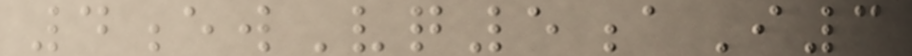4ewVq5aI3
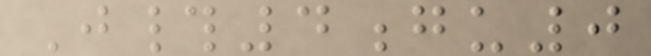J#4gu0
